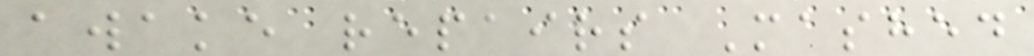awake repairs Mashed
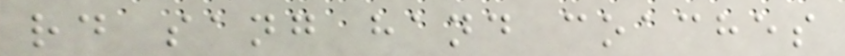rd sang hand coaches
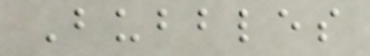Bubbles
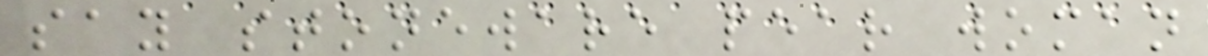say stoneware pear woman
